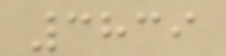3839
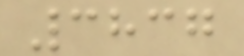3837
